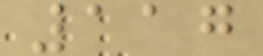117
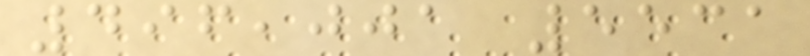496,001 5531
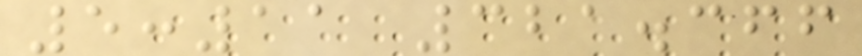5:11 321.366
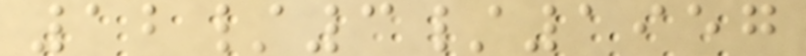12/3/1957
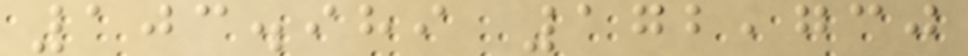103.989 172,730
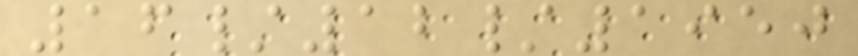16/12/1950
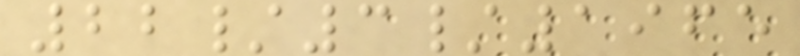22/3/1965
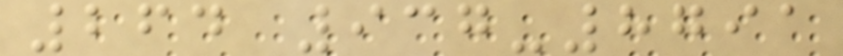264 937-8791
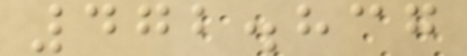472.837
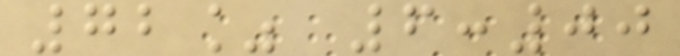72% 6:00
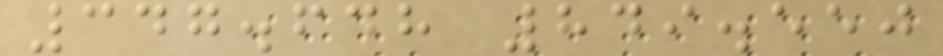347.648 849.550
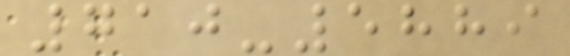710-5889
